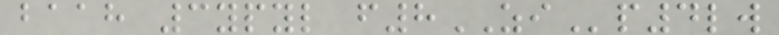baah 3ypyl f8ZIp4lw
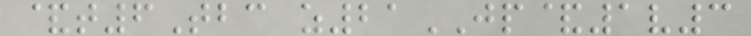&t6Tbc z21JP&1v3
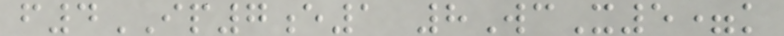f4IP7e1 8WcX5=k
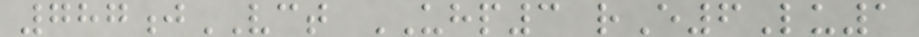787jVCT UHP3 rE6Lu1
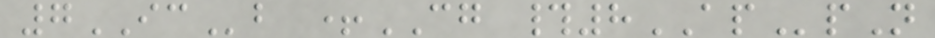7ICb +CG #8APpN
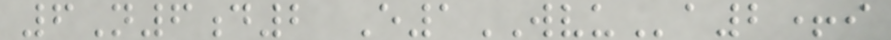6N6d2 E1WVUa2+i
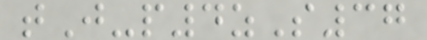tJ-p4zS37
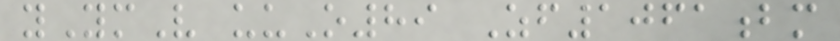yYmV uuO89 Zf1061bm
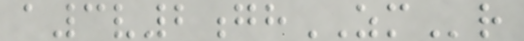a3v2ghZMr
